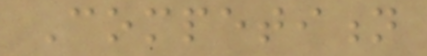Competition
